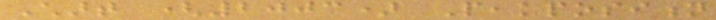Chart (2003) Peakposition
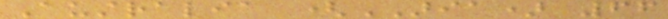Australia (ARIA) 66
